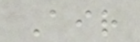Air
